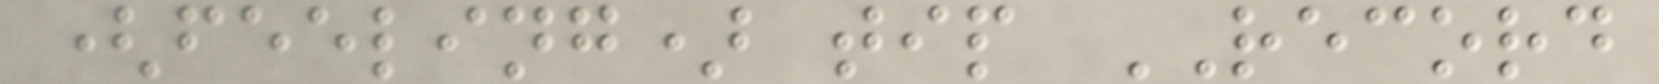(feeling) tip RECORD
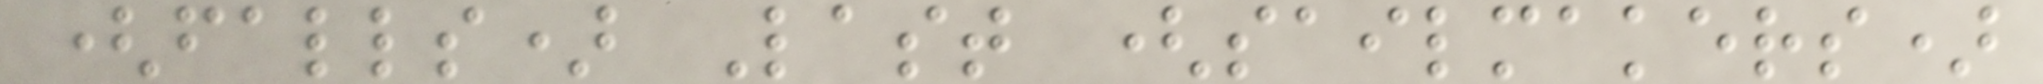(falls) Last (sailmakers)
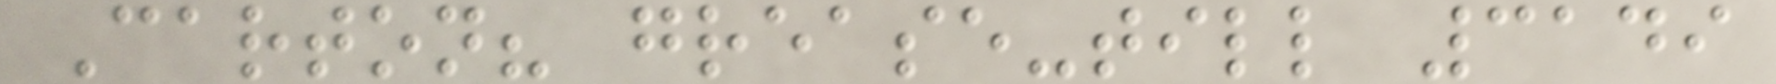Carton? grease-till 3149
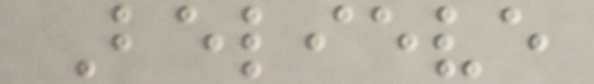Believe
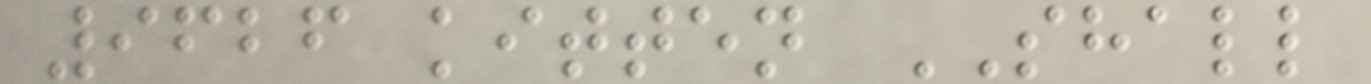9626 kitten SHALL
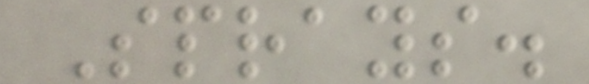Sprays.
